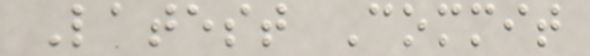Latest Commit
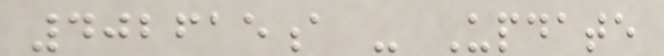402615a - Update
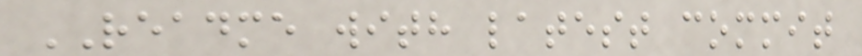README with latest commit
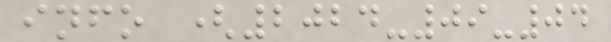info (2024-09-04
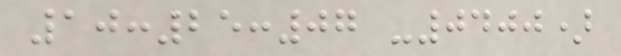10:25:07 -0400)
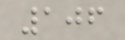106
